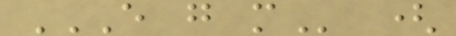E G M (
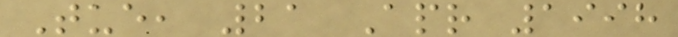Tue, 21 Apr 1998
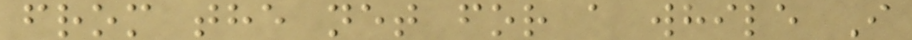from the net for a while I
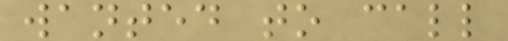wanted to call
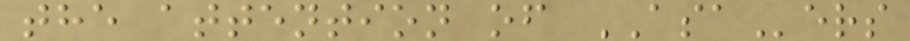the attention of ASAers
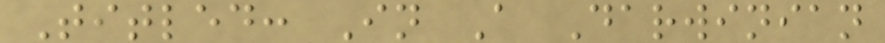Titled: In A Darwinian
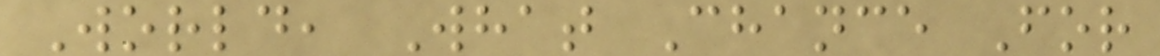World, What Chance For
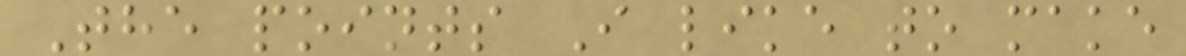The points I like to make
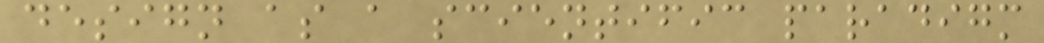design as a scientific paradigm
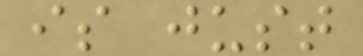is just
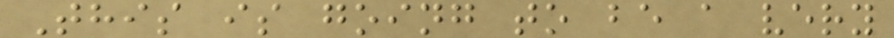This is going to be a very
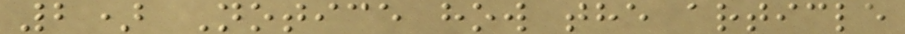2) Notice how the article
